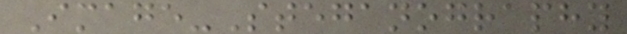Image-Steganography
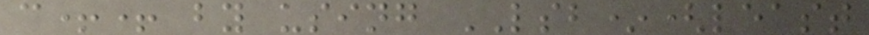c++ by using LSB*(least
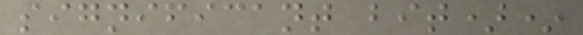significant bit)*
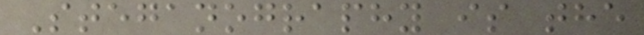Steganography is the
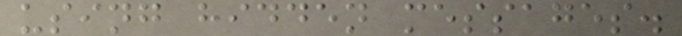using hidden messages.
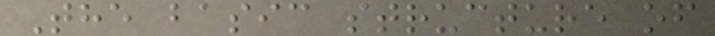The basic structure of
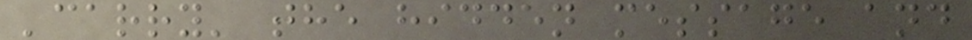'carry' the hidden message and
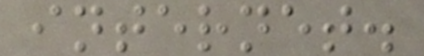internet.
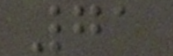71
